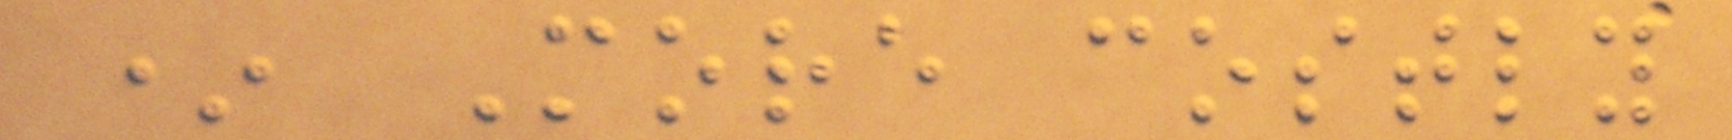* More costly
